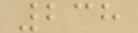238
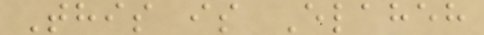This is Elaheh
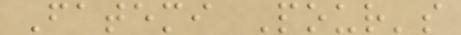Fatemi Pour's
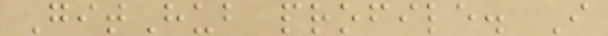GitHub profile. I
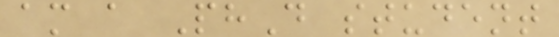am a PhD student
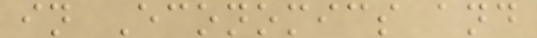in Economics and
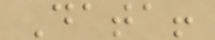Data!
